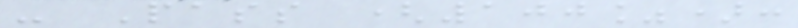- Pass (100%):
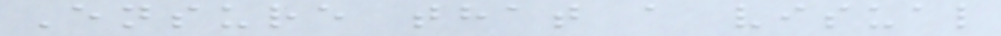Ensure that a visual
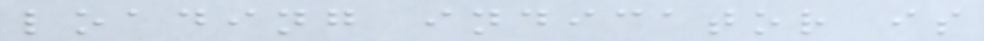loading indicator is
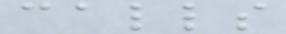calls
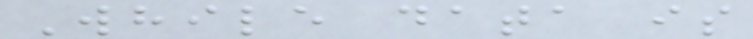While data is
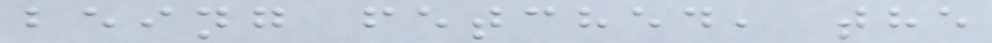being fetched, the
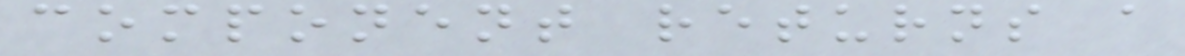component returns a
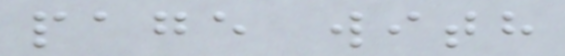page with
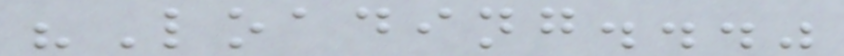"Loading..."
